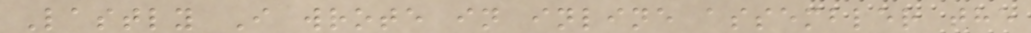Lastly I wrote in inline assembler the
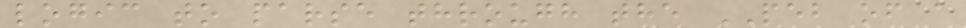logic to parse through the PEB of a
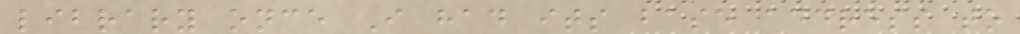library once I had its base address to
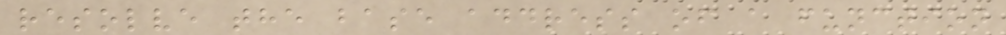resolve the base address of a function
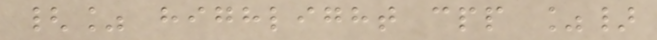{% highlight cpp %}
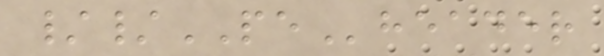//PEheader
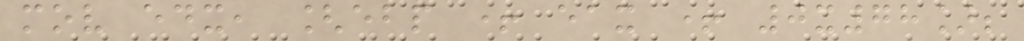mov edx, [ebp + eax + 0x78];
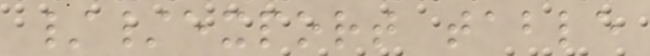//export table
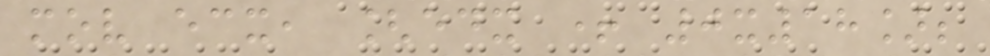mov ecx, [edx + 0x18];
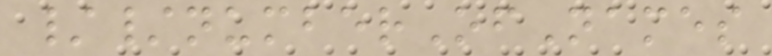//numberOfNames
